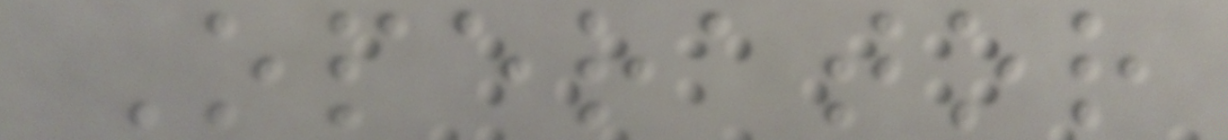Operator
